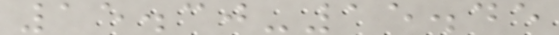15.30-15.45
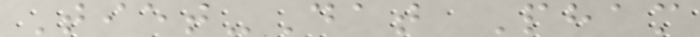Tiet-Dat Pham
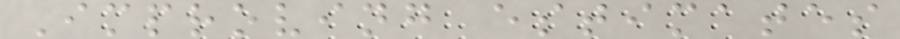Improving estimates
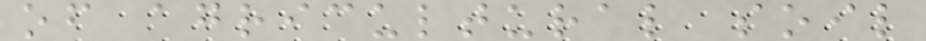of agricultural soil
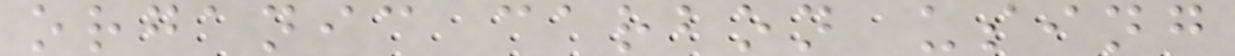organic carbon using
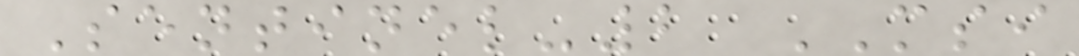Sentinel-2 MSI
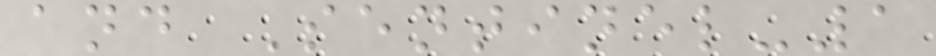and Sentinel-1
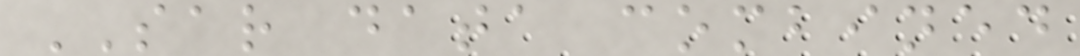SAR data combined
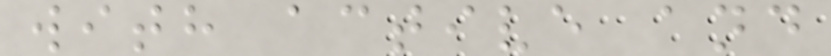with active and
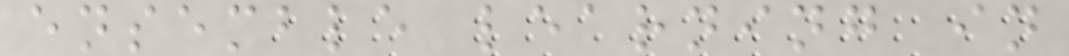ensemble learning in
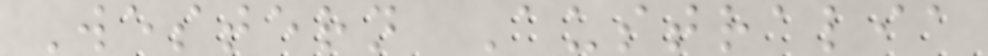Western Australia
